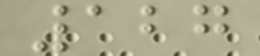127
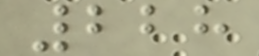228
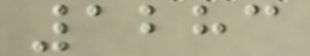1283
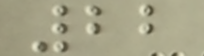22
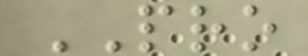PRO
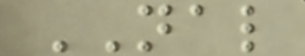NAL
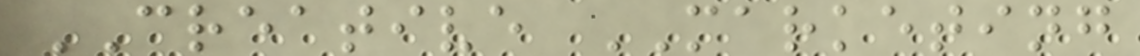CREATIVE MARKETING
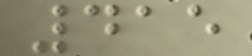415
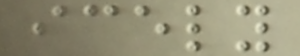icely
